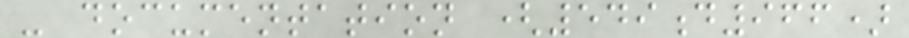- documentation (549d966)
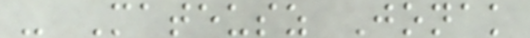- Mateusz Jonak
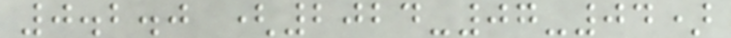0.2.0 (2024-07-04)
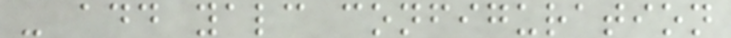- add yalc configuration
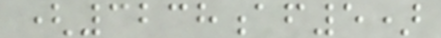(3238af5)
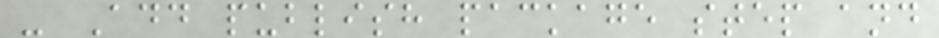- Add publish package step and
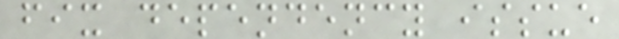fix dependency issue
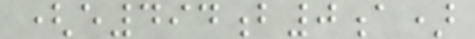(e494b0a)
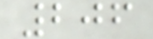206
